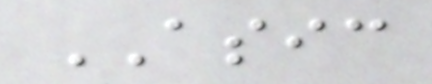ASIC
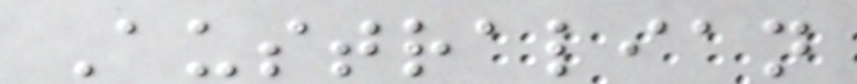Australian
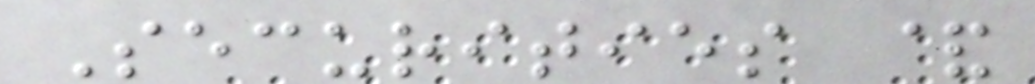Securities &
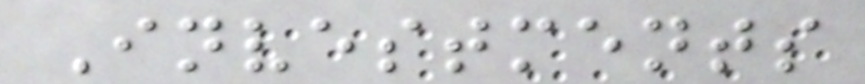Investments
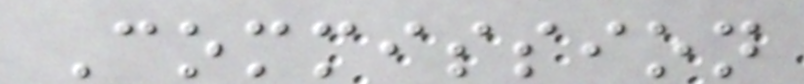Commission
